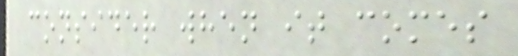consider when it comes
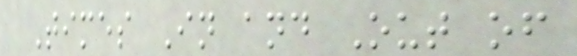Times In and Out of
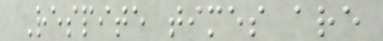Respite times are
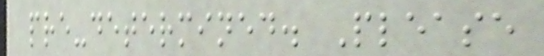pre-determined. Please
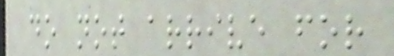do not arrive for
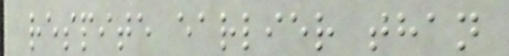respite earlier than
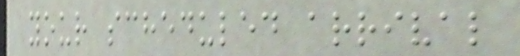your scheduled arrival
